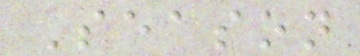Season
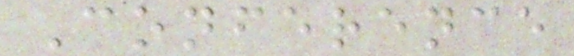Conference
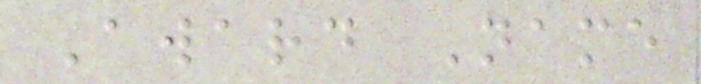Award Name
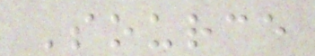Source
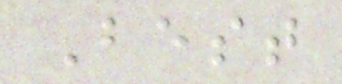Best
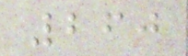260
